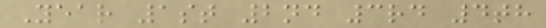Year 1st 2nd 3rd 4th
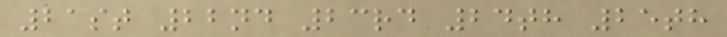21st 22nd 23rd 24th 25th
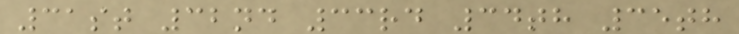31st 32nd 33rd 34th 35th
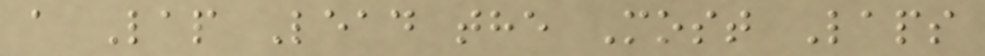a Lap Lead the Most Laps
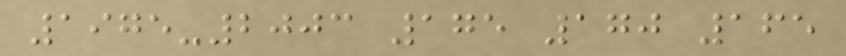1975-2003 175 170 165
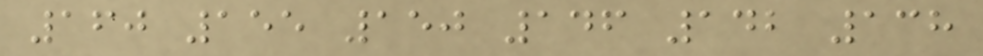160 155 150 146 142 138
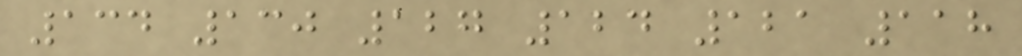134 130 127 124 121 118
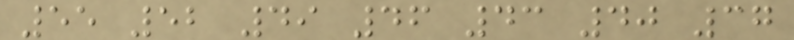55 52 49 46 43 40 37
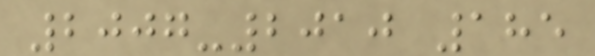2007-2010 185
